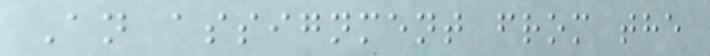An assignment from the
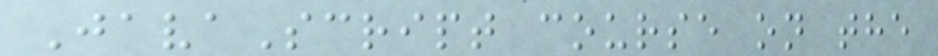JavaScript course on the
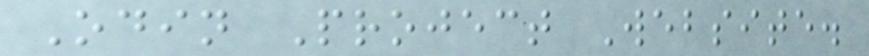Odin Project Website.
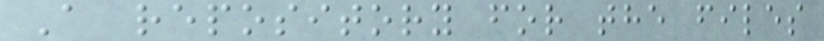A repository for the files
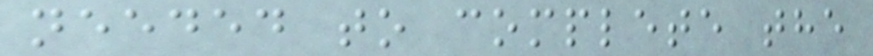needed to complete the
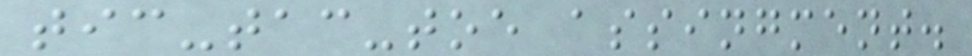tic-tac-toe assingment.
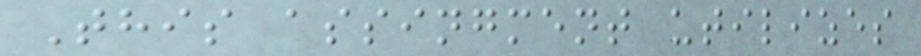This assingment utilizes
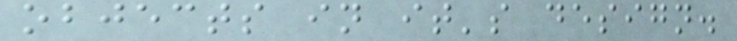objects in it's design.
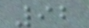92
